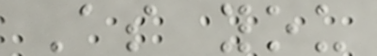As you
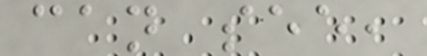can see,
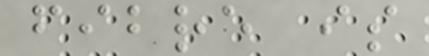fibre is
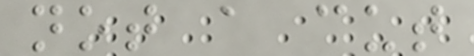not a cut
